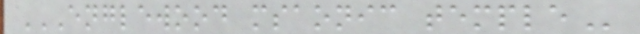ENGLEWOOD MSAONIC TEMPLE
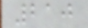210
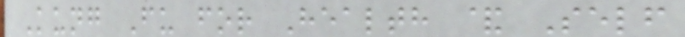Kung Fu for Health & Self
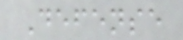Defense
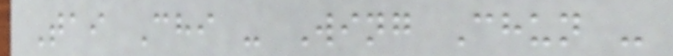Tai Chi - Wing Chun -
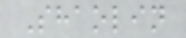Shaolin
